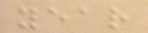year
